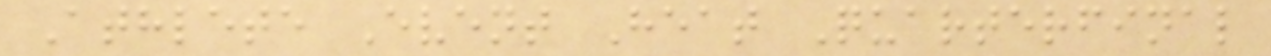Athlete Event Heat Quarterfinal
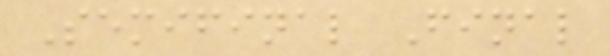Semifinal Final
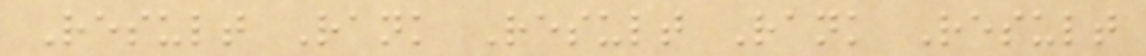Result Rank Result Rank Result
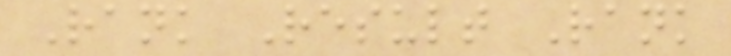Rank Result Rank
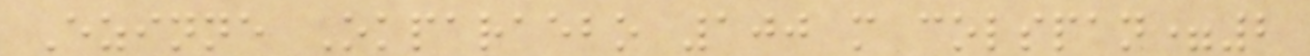Ezinne Okparaebo 100 m colspan=2
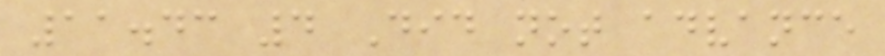11.43 4 Did not advance
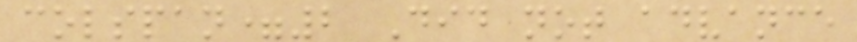colspan=2 Did not advance
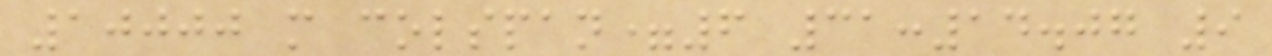10000 m colspan=6 31:14.07 9
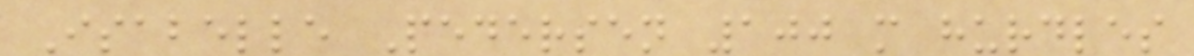Isabelle Pedersen 100 m hurdles
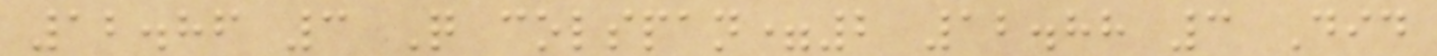12.86 3 Q colspan=2 12.88 3 Did
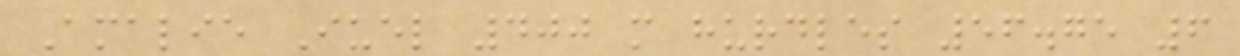Amalie Iuel 400 m hurdles 56.75 6
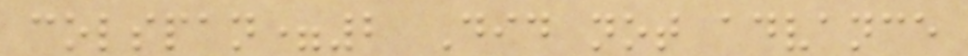colspan=2 Did not advance
